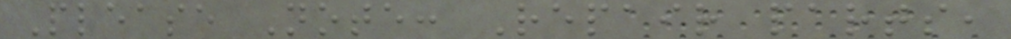Please Note: Repair parts,
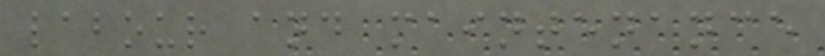labour and maintenance
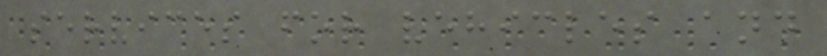services for vehicles and
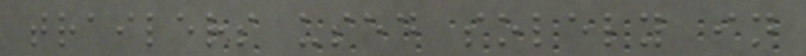trailers used solely in
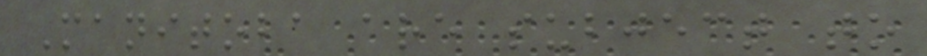Manitoba are subject to
